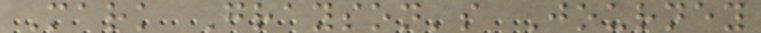Mark Grayson's Journey
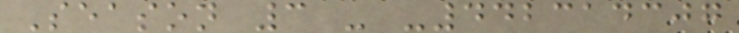Season 3 - -442314307
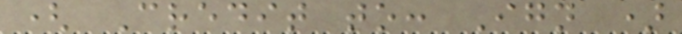( Credit to: Ign )
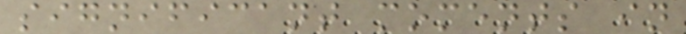significant moments in
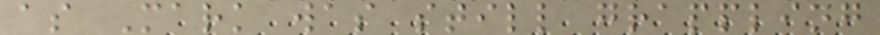as Mark was still grappling
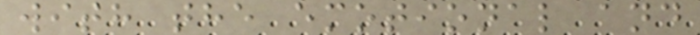with the emotional and
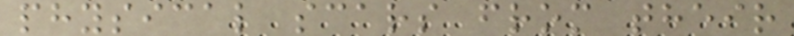physical scars from their
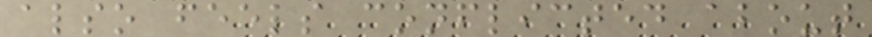also feels conflicted about
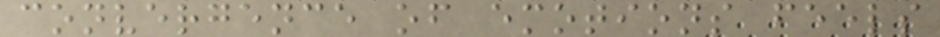convergence of emotions feels
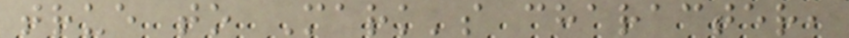true to Mark's character,
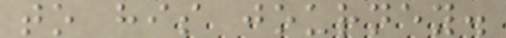to his journey.
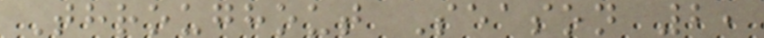Throughout Season 2,
